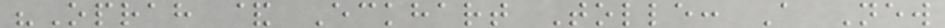"Oprah & Eckhart Tolle: A New
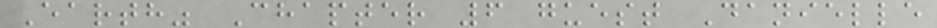Earth" Chapter 6 guest Danielle
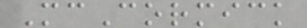McCormick
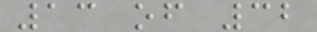13 of 32
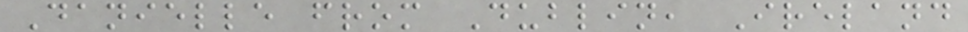Danielle from Dublin, Ireland
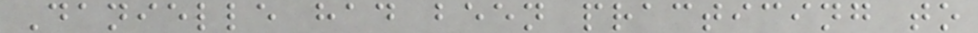Danielle had been practicing to
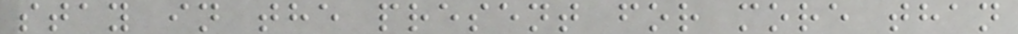stay in the present for more than
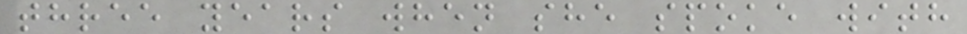three years when she spoke with
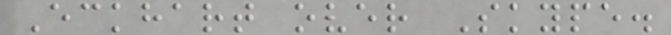Eckhart over Skype.
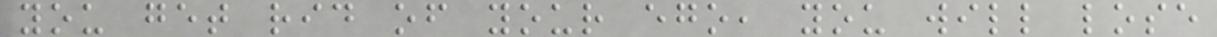you get rid of your ego, you will lose
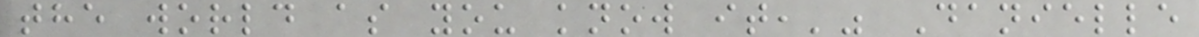the world as you know it,'" Danielle
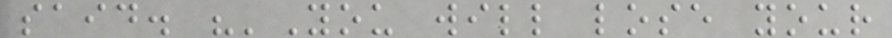said. "'You will lose your
